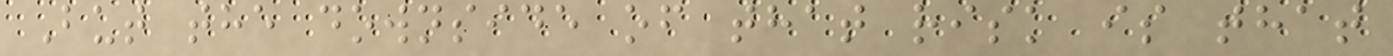But the downside of that risk is that
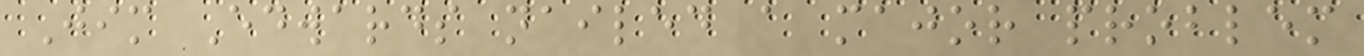Jim Edwards nailed a major problem
